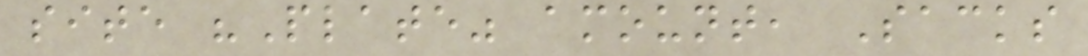site "Plate" amount, Sacks
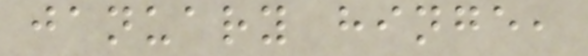january hinge,
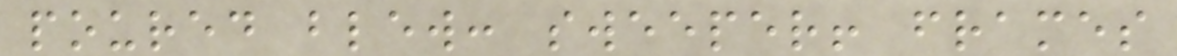poured blew: sweeper! frames
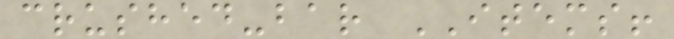crushed-bar ITEMS!
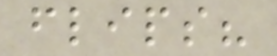flips?
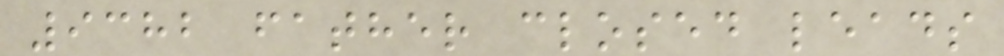9382 father closed leads
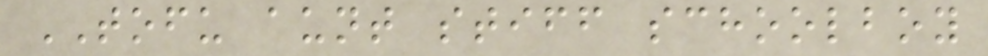TOFU aunt stiff schoolboy
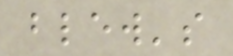blew's
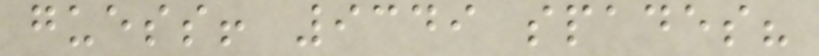guess! 9349 spades?
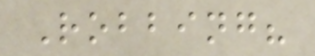Robbing?
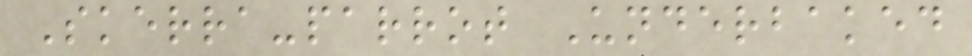Skerra-parrot Underbaked
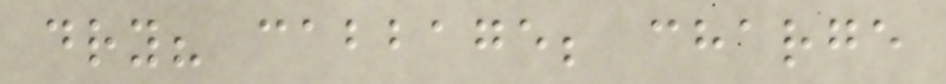dry? cabbage; charge
